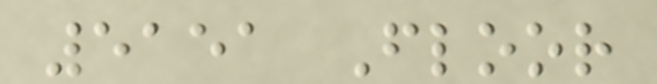5151 Floor
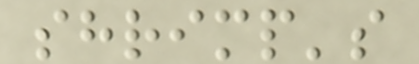shrimp's
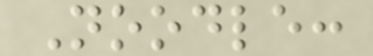Noodle:
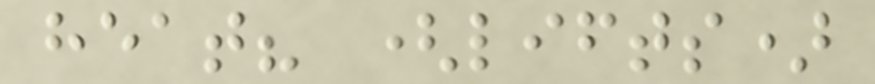heat? (lifts)
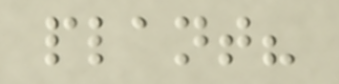plant?
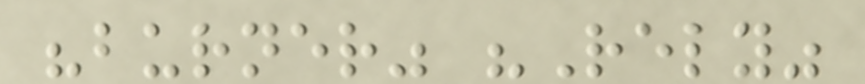"burner" "Rely"
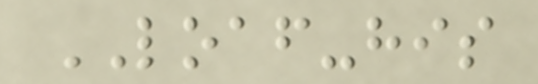LOAF-his
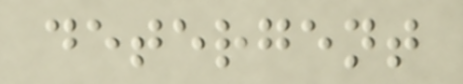detergent
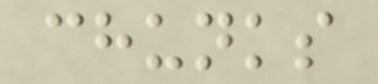chunks
